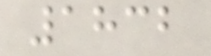1832
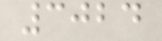3024
